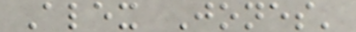Alex Jones'
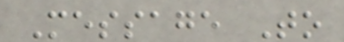Message To
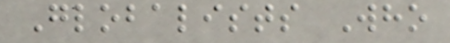Globalists Who
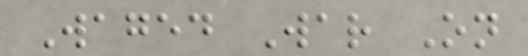Waged War On
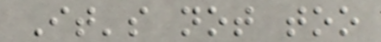It's not too
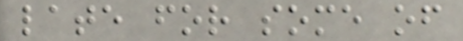late for some of
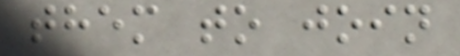them to join
